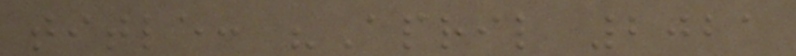title: "April 2021
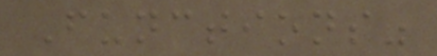Functions"
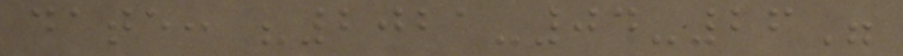date: "2021-04-26"
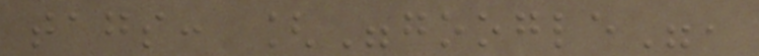tags: ["google",
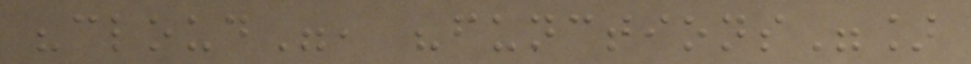"cloud", "functions"]
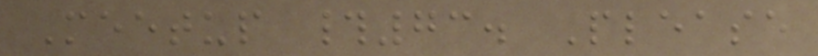Meetup #73. Please
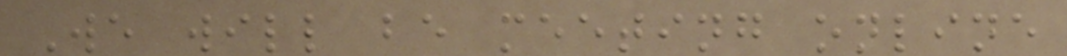We will be meeting online
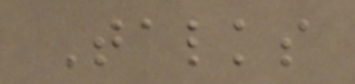Talks
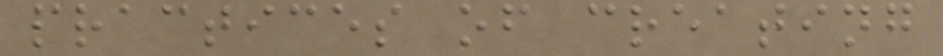practices of creating
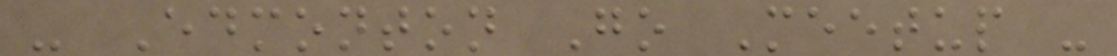- Edmonton Go Meetup -
